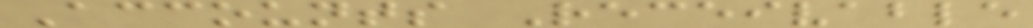Accounts Receivable
